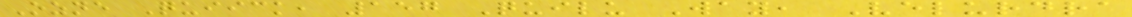Ozne Quiick, 157 Quilu Way, Velurdra
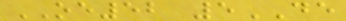OE52 5DE
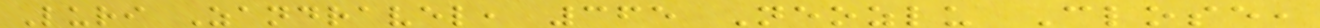Luri Zandravel, 365 Neozlu Close,
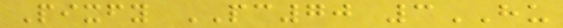Pixfy PC70 3HU
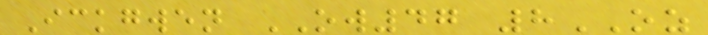Ickgwen OW47 8OZ
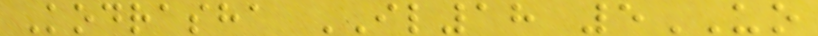Kodrasha IL18 5UO
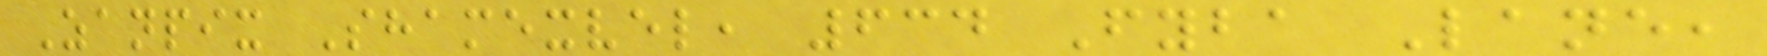Zanpix Shamexvel, 634 Fyba Lane,
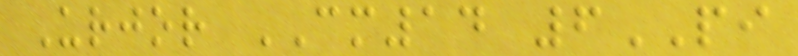Urjor CM14 6PI
